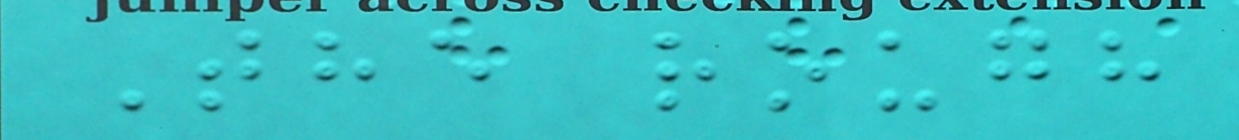The rough
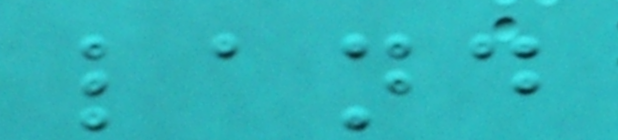land
